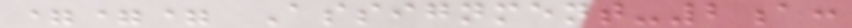=== Assignment-2a:
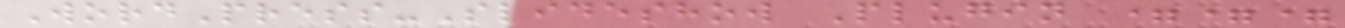WordPress-Slideshow Plugin ===
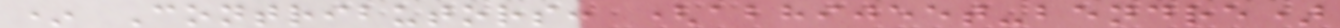* Contributors: (abhijeet-bendre)
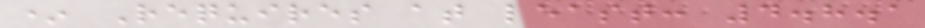* Requires at least: 4.8.1
